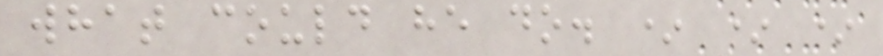what could he do. * * *
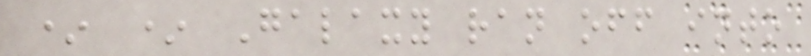* * Galaxy ran off into
